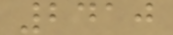2410
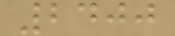2400
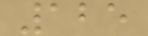125
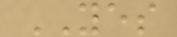YES
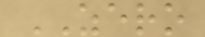ZERO
